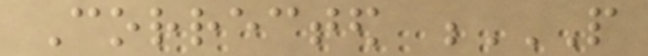Corrected P
